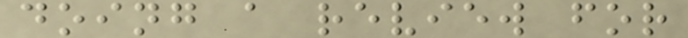doing a review for
